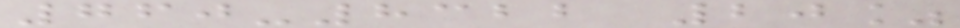760-8322 20%
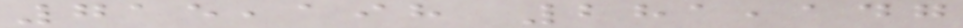715,198 281,147
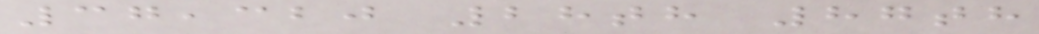37,320 28th 87th
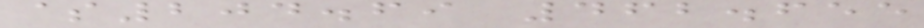$204.69 462.655
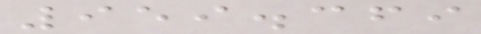959.369
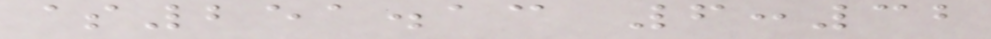$251.13 6:32
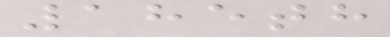185th
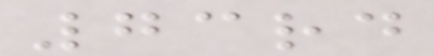73rd
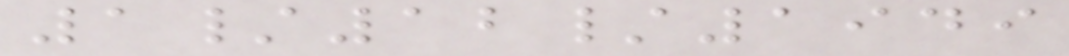1/12/1949
